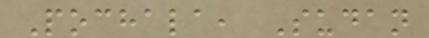Pochala, Sudan
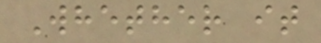Whether it
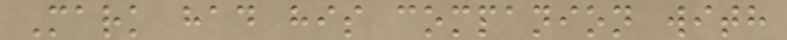Mark had his companion with
